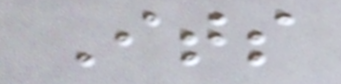Its
